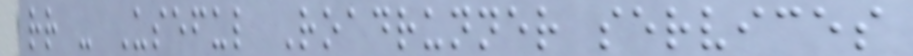rr - Useful Roadrunner services
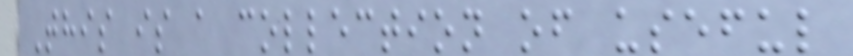This is a collection of useful
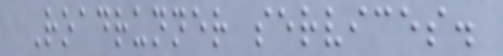Roadrunner services.
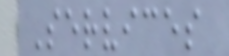Services
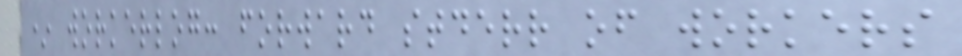* workerlog: forward stderr of workers
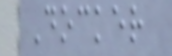Docker
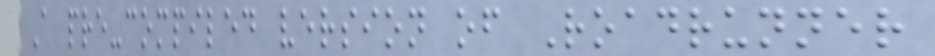A pre-compiled version of Roadrunner
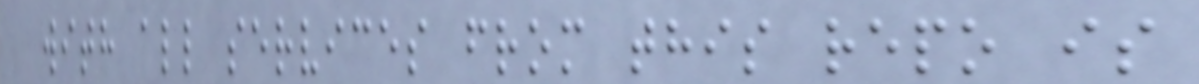with all services from this repo is
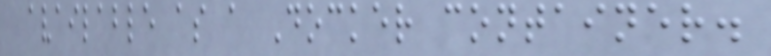available as a Docker container.
